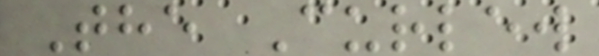The Curlew
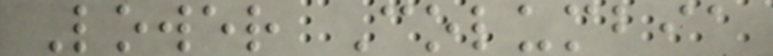Lower Columbia
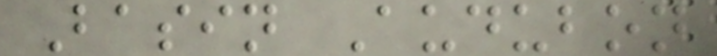Basin Audubon
